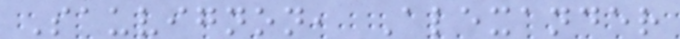Sauvignon, Alexander
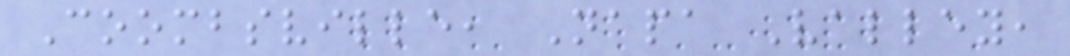Coombsville, Napa Valley,
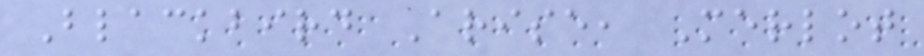Blackbird Arise, Merlot
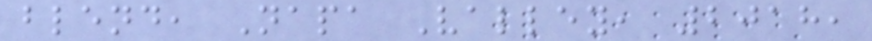blend, Napa Valley, 2018,
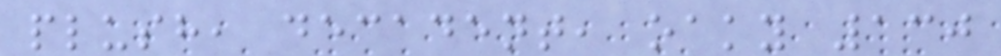plush, decadent, oaky 130
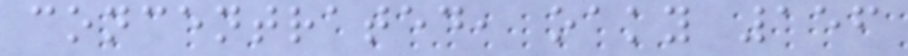concentrated, oaky 156
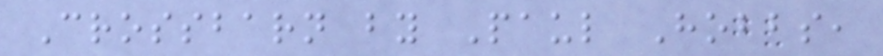Crossbarn by Paul Hobbs,
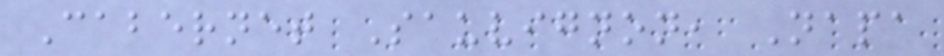Cabernet Sauvignon, Napa
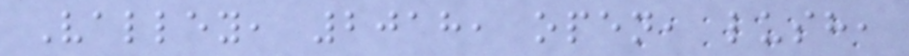Valley, 2018, open, lush,
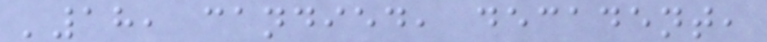'18, candied, decadent,
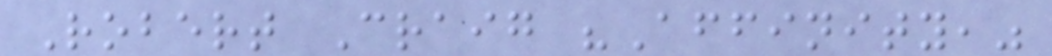Robert Craig "Affinity,"
